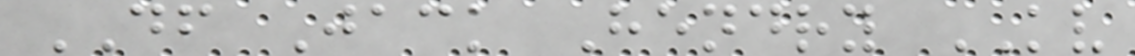DF Jack Hendry KV
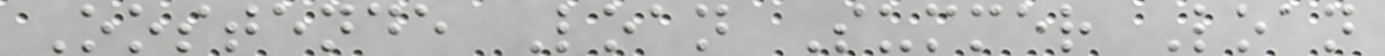Oostende Loan Summer Loan
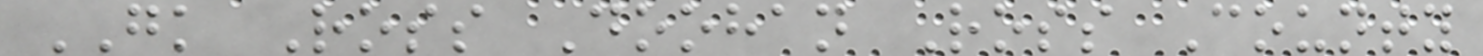GK Ross Doohan Ross County
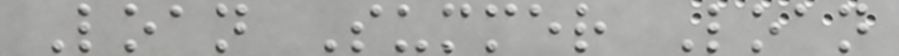Loan Summer Loan
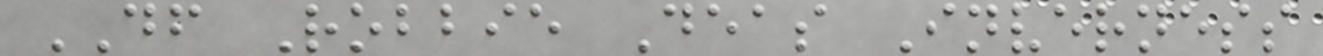DF Robbie Deas Inverness
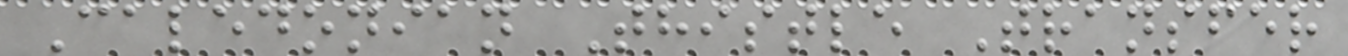Caledonian Thistle Transfer
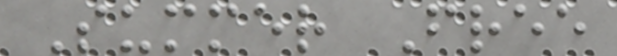Summer Free
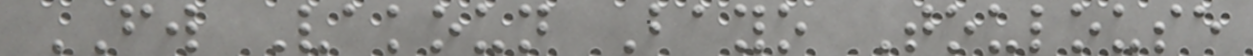FW Vakoun Bayo Toulouse
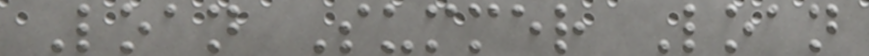Loan Summer Loan
